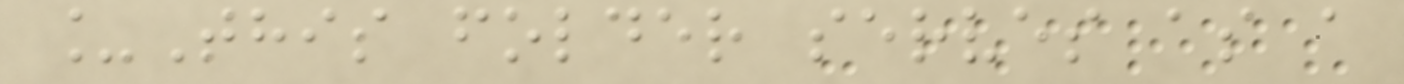_This folder serves as a
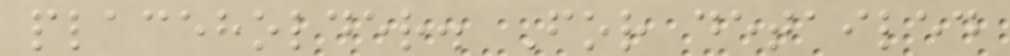placeholder. For detailed
